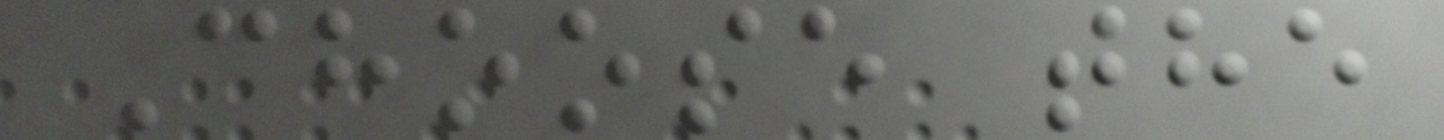Choose the
